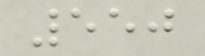550
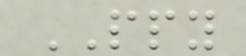PPY
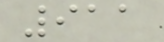911
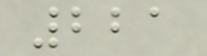221
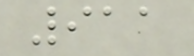911
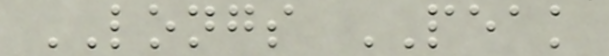LONGS PEAK
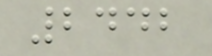2442
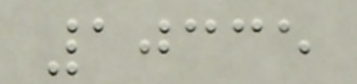10335
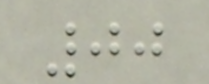00
